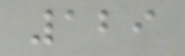129
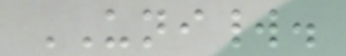UNIWORLD.
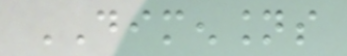DIMENSIONS
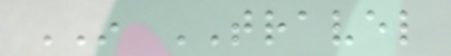IN TRAVEL
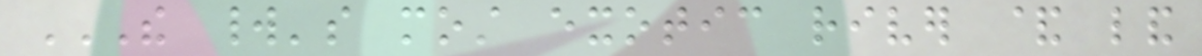THE WORLD'S MOST EXOTIC RIVER & LAND
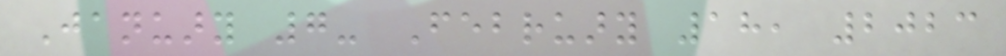January 7- February 18, 2023
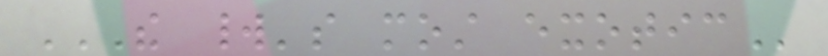THE WORLD'S MOST EXOTIC
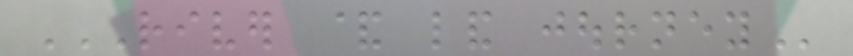RIVER & LAND JOURNEY
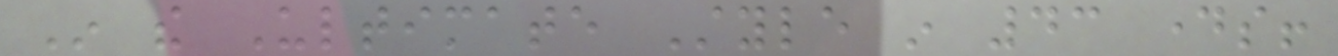In the Ultimate Style in 43 days!
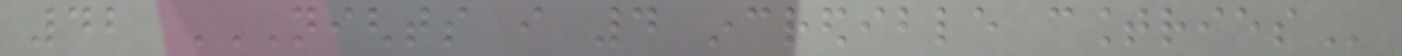42 NIGHTS I 4 INCREDIBLE COUNTRIES
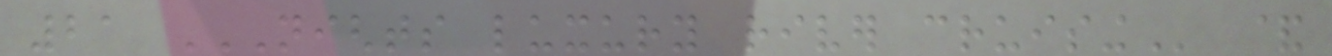21 NIGHTS LUXURY RIVER CRUISING &
